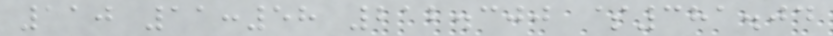110 11:58 212.300 $381.04
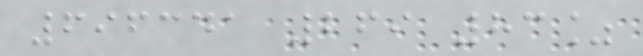696341 269 83%
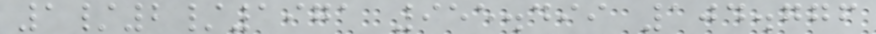1/2/1971 955.499 104.776
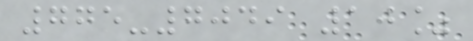775-7049 10%
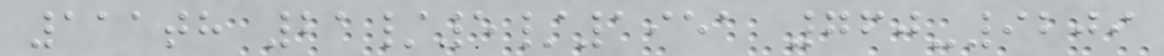111th 21/5/1951 760-9209
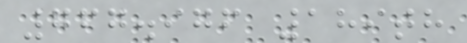767.976 189th
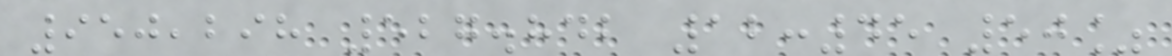950,298 527.842 12:45 50%
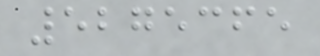5275365
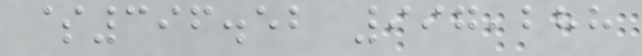$396.52 997,288
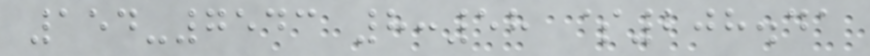154-7543 8:58 $208.41
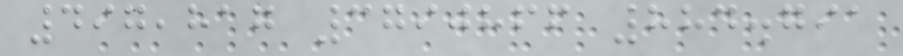497,817 3790866 884.791
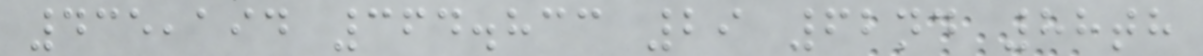435,194 364.833 29 62nd 88th
